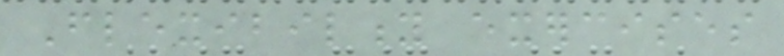Flexibility exercises
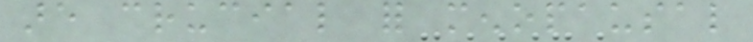are crucial for menopausal
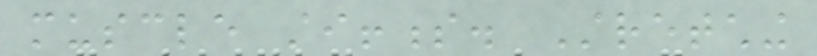muscle stiffness. Stretching
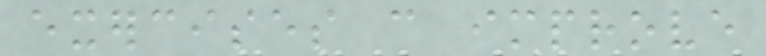exercises can improve
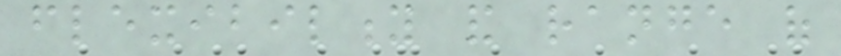flexibility and range of
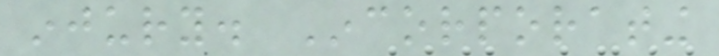injury. Incorporating
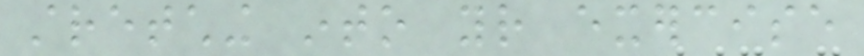stretching into your exercise
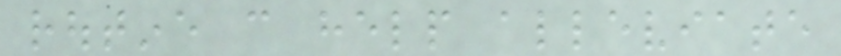routine can help alleviate
